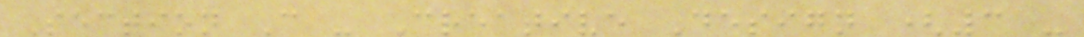Section C - Creative Design (3 -
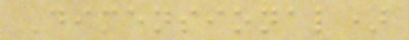Dimensional)
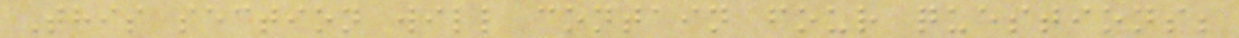This section will contain four questions;
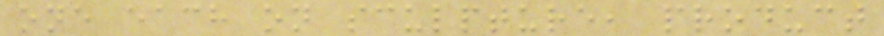one each on sculpture, product
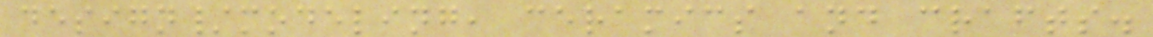design/modeling, ceramics and crafts.
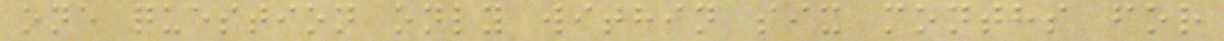one question only within six months for
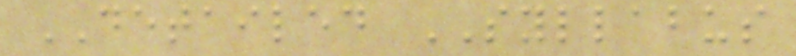DETAILED SYLLABUS
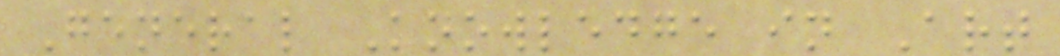General Knowledge in Art
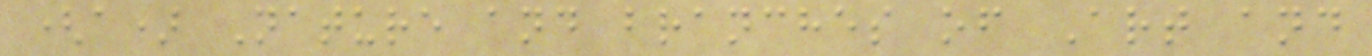(a) Nature and branches of Art and
